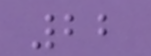22
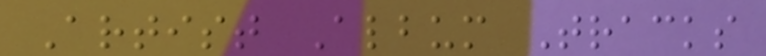Artist Album Tracks
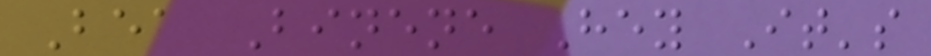Bea Binene Hey It's
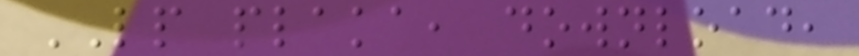LP plaka, download,
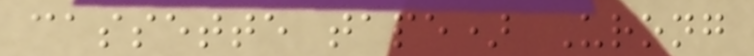cassette tape) Urong
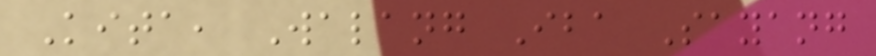Kita, Walang Iba Sayang
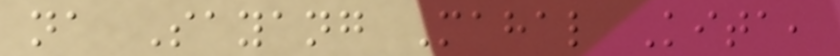na Sayang Mahal Kita,
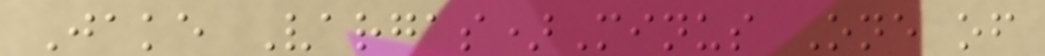Jake Vargas)Minus One of
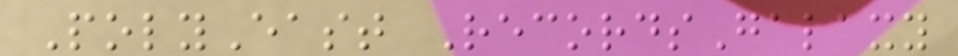PolyEast RecordsGalaxy
